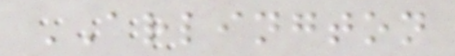ARLINGTON
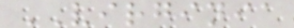VIRGINIA
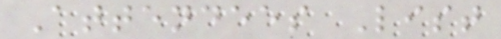Attendees List
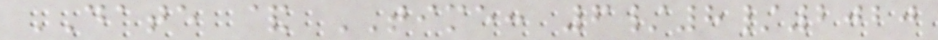DATE & TIME: 6/8/2020
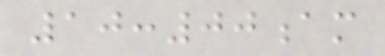10:00am
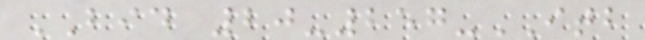BID 20-257-ITB
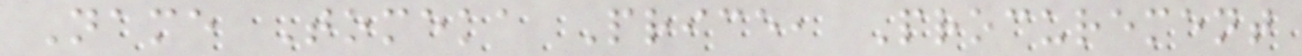Name Tomeka Price, Procurement
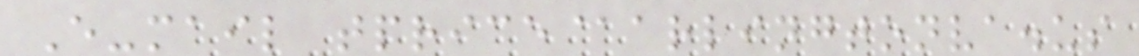E-mail tprice@arlingtonva.us
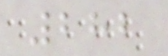282
